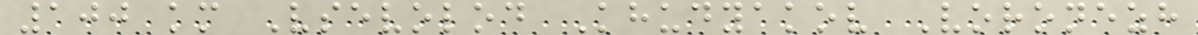100 km Vsevolod Khudyakov Voronezh
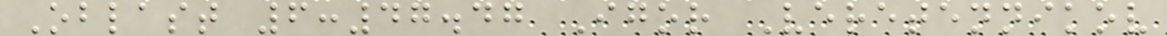Oblast 6:47.47 Igor Veretennikov
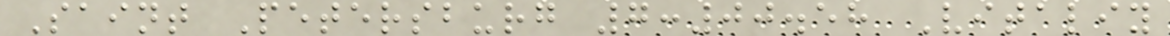Saint Petersburg 7:00.58 Vitaliy
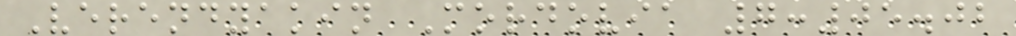Verendyakin Mordovia 7:05.02
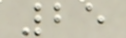25
